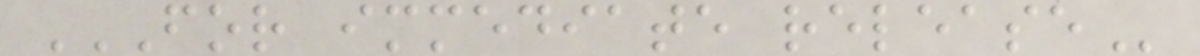FOR IMMEDIATE RELEASE
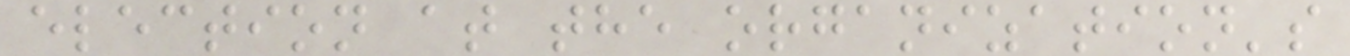election at the organization's
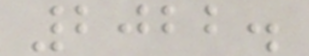2022.
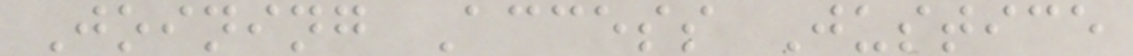Joining Access Justice
